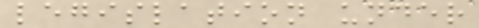legislation under
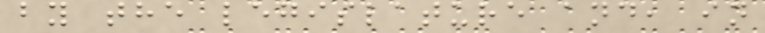by the legislature and, in
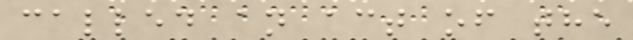called an act of the
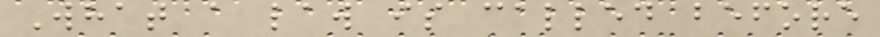What a law is called before
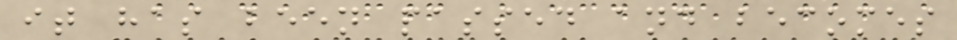it has been passed and becomes
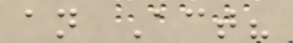an Act?
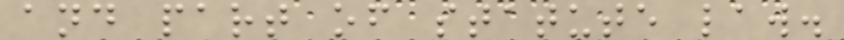and part of statute law.
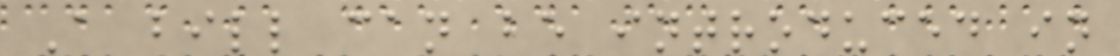A bill can be introduced in
